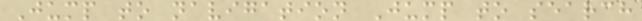Jump to navigation Jump to search
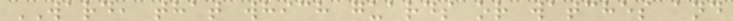WARD, that which guards or watches and
